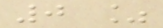0 %
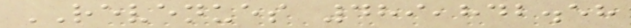REVENUES 489,842.58
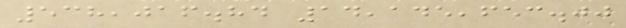538,016.84 14,145,653.00
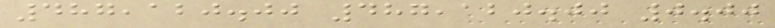487,120.00 487,120.00 0.00
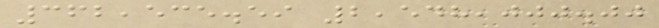362,535.59 2,548,000.00
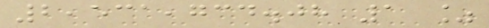2,531,734.08 1 %
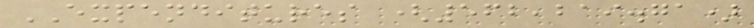EXPENDITURES (562,219.71)
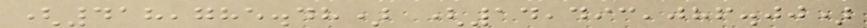(418,785.48) (14,493,086.00)
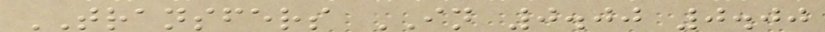TRANSFERS IN 0.00 0.00
